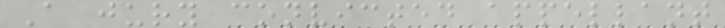A jury convicted appellant
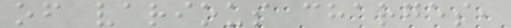of various charges,
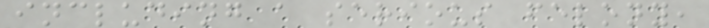including a serious felony,
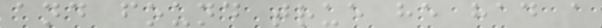and found true he had a
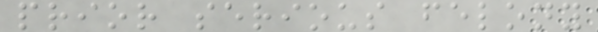prior serious felony
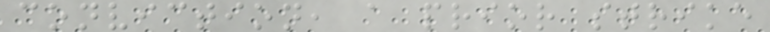conviction, a prior strike
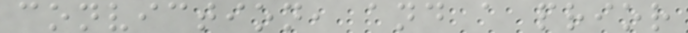conviction, and a prior
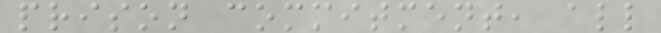prison commitment, all
